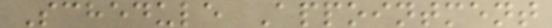Schedule Appointment
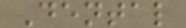Dental
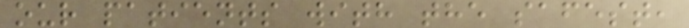our patients with the safest,
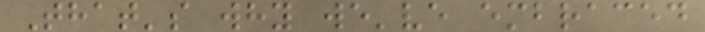That's why we've embraced
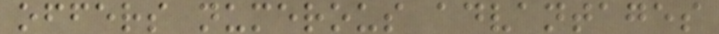offers numerous advantages
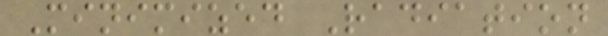Minimized Radiation
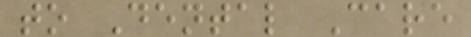to Dental Care
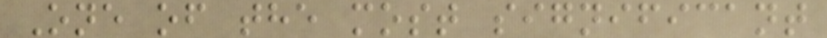One of the most significant
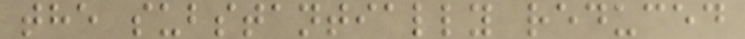the substantially reduced
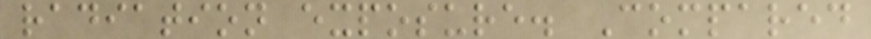radiation exposure. Compared
